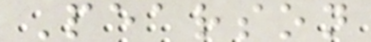Pearson
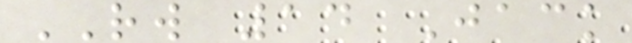RW 14 Jack
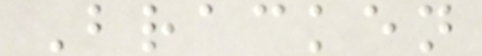Bracken
